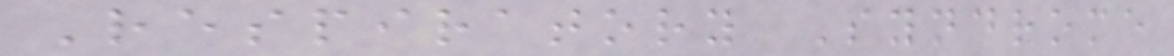Respiratory Syndrome
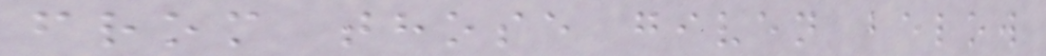from those given below
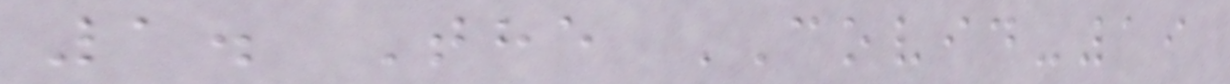1. The COVID-19
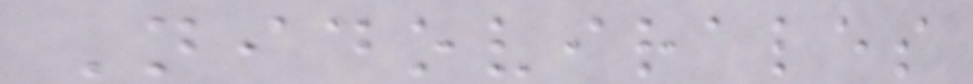Nidovirales
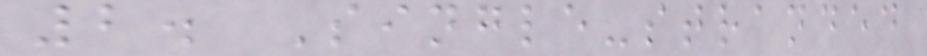2. Single-stranded
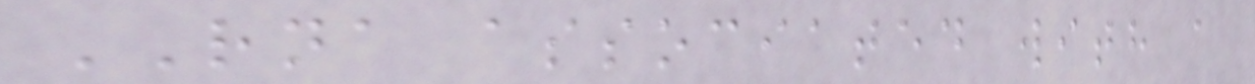RNA associated with a
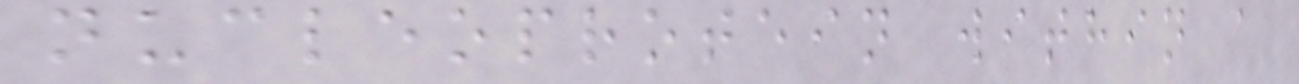nucleoprotein within a
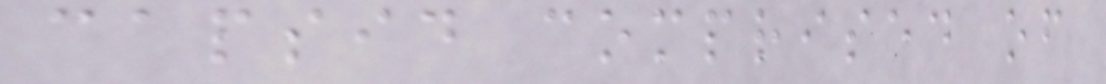capsid comprised of
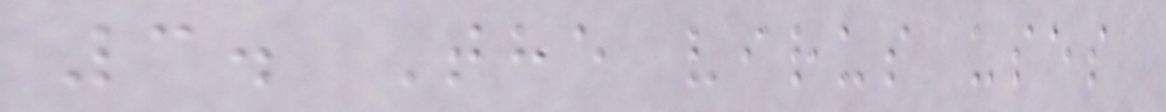3. The virus uses
